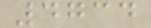4734
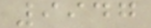9947
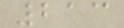213
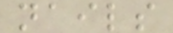nails
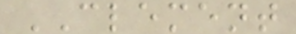CLEMENT
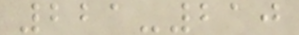221-210
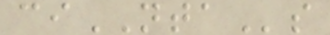ciNTAs
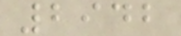2942
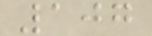107
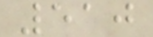510
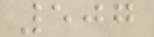507
